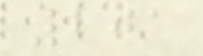201
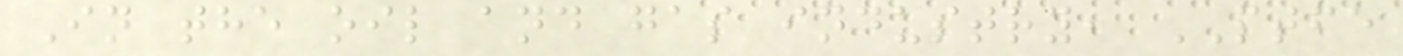In the oil and gas industry, PTFE
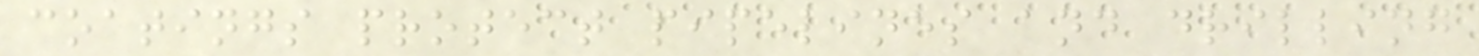coatings protect pipelines and drilling
